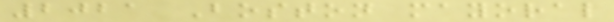2021 Boston mayoral
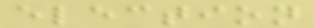election
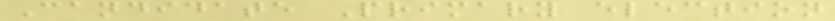Candidate Primary election
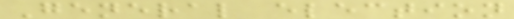General election
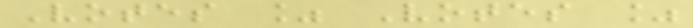Votes % Votes %
